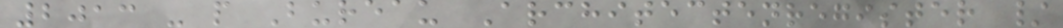2013 - p Bureau Architectenregister /
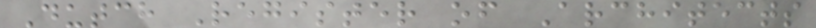Dutch Register of Architects
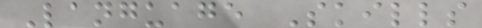Language Skills
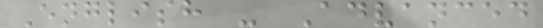English - Advanced
